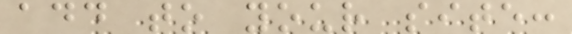add to your site:
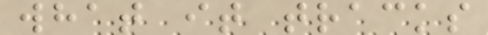what it tracks
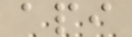api
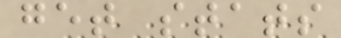get stats
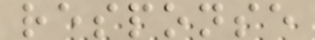response
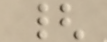{
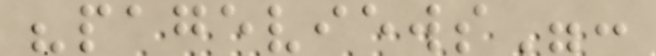"pageviews":
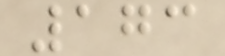173
